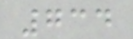734
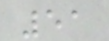51
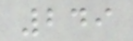249
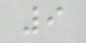9
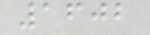1602
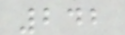242
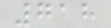718
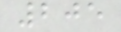205
